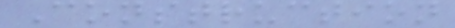Construction
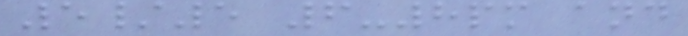5/5 6-8pm and
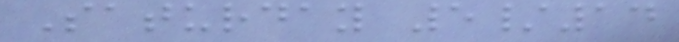Saturday 5/14
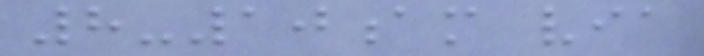8-10am via
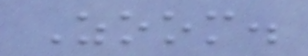Zoom.
